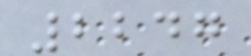2247
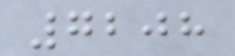7208
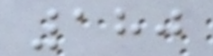180
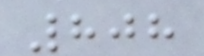808
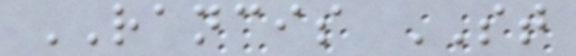RANCIS ST
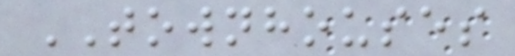TOWNHOUSES
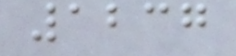1237
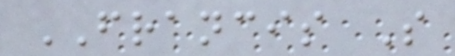FRANCIS S
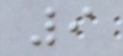9
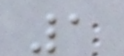1
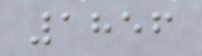1856
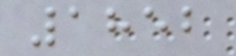1852
